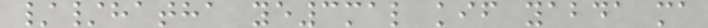//hatha ye3mal kif yabda ma
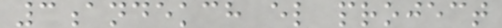3andekch el project
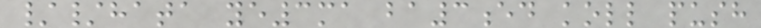//hata ye3ma ba3ed koll push
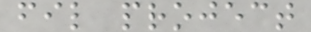fil project
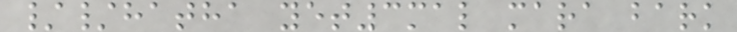//hatha yet3mal mara bark
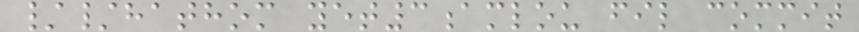//hathom yet3amlou fil commit
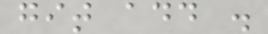git add .
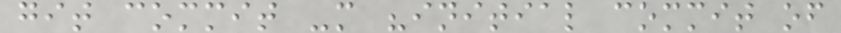git commit -m "initial commit of
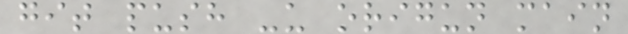git push -u origun main
